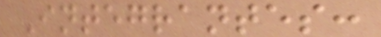Integrantes:
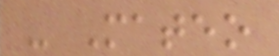- Mateo
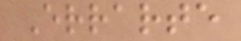Errarte
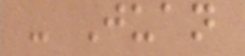- Juan
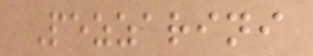Pezzarini
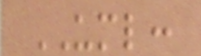UML:
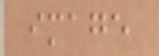image
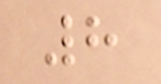8
